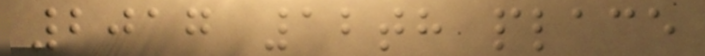2017 12th place
